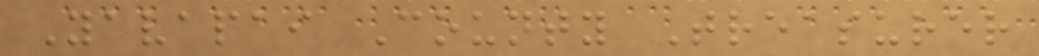Yavapai County Treasurer
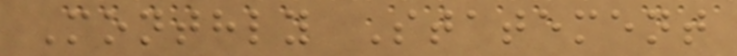Monthly Statement
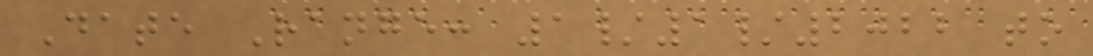Date Range: 1/1/2022 to
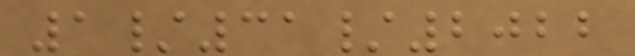1/31/2022
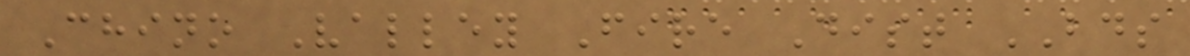Chino Valley Fire Dist BDS
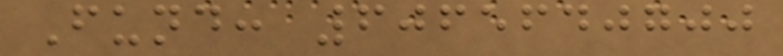Fund: 6065640700
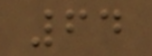64
